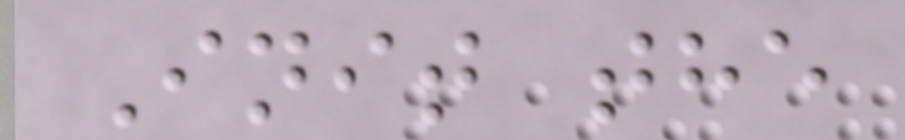Init the
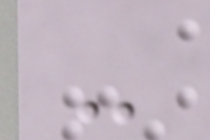-
